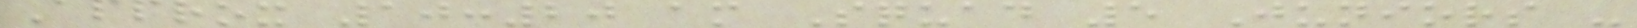Approx 10:20 am Squad 5 Juniors -
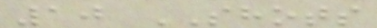10 SHOTS
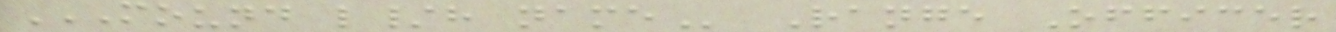MOUND L/H NAME Range Officer
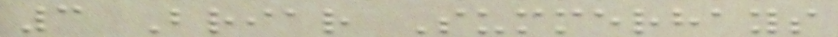3 Briar Summerhays
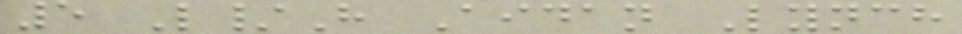5 L/H Aidan Lynch
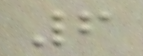6
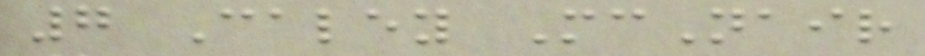7 Caley McNair
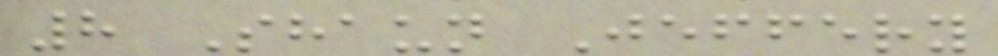8 Shaun Jeffery
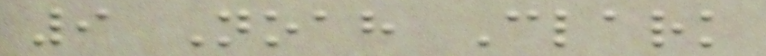9 Noah Clark
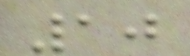10
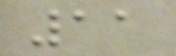11
